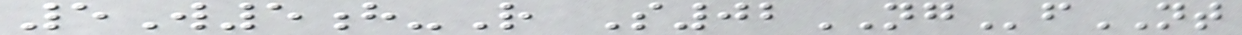5W5h-R S02NGfNT
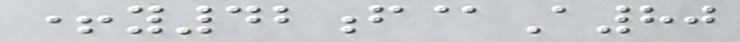+y42f@A80
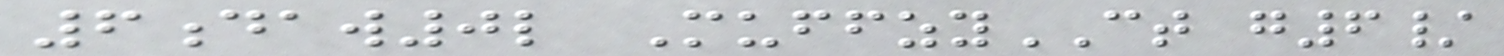6daw0l MuffzyCT g6/
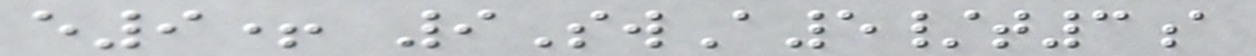e9+ 9SwA5/t3a
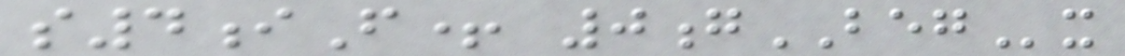s4iF+ 0gBEGx
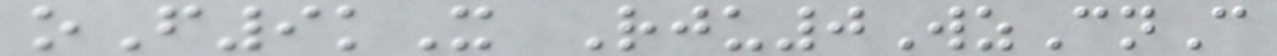oF9kX Rju0WzCnC
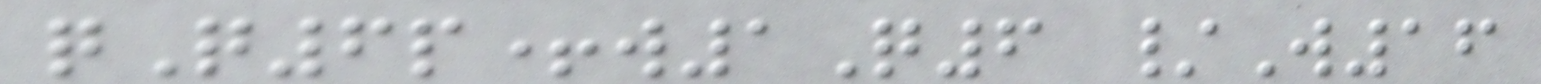qQ6p+w1Q6 /W16
